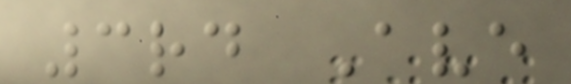3rd Ave
